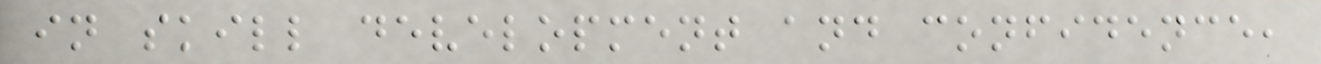in skill development and confidence,
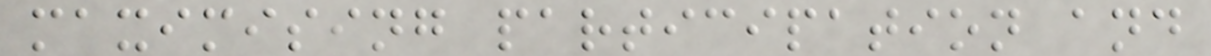maximising participation and
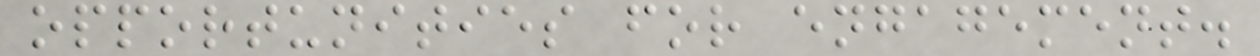opportunities for engagement.
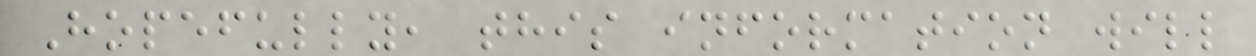Hopefully, this information will
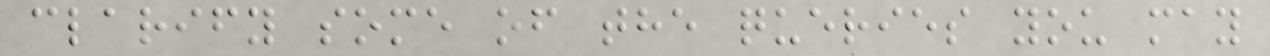clarify some of the queries you may
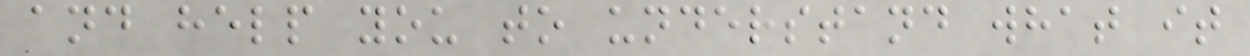and help you to understand what it
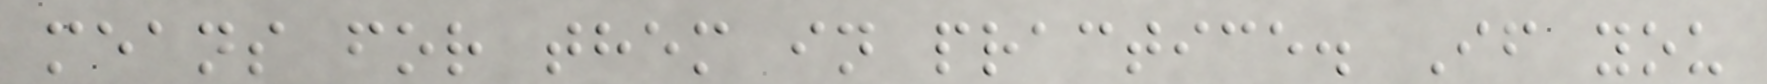means for them in practice. If you
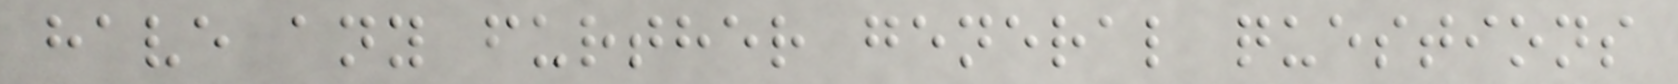have any further general questions
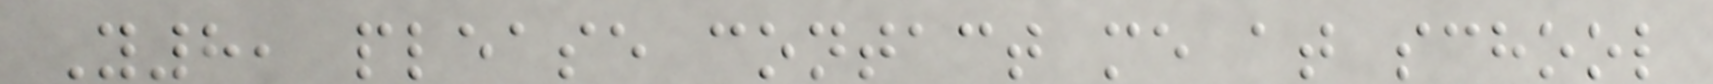Y8, please contact me at school
